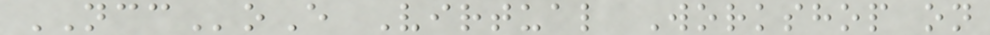NCCoE Virtual Workshop on
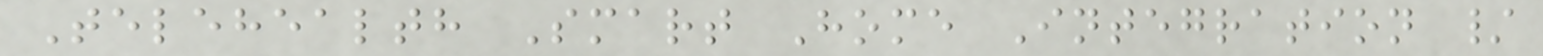Telehealth Smart Home Integration /
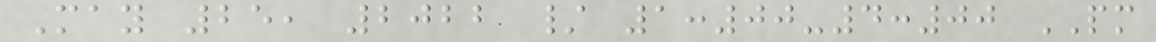May 25, 2022 / 1:00-4:00 PM
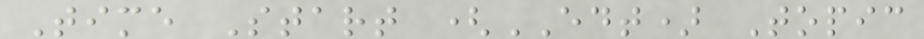Time Start (EDT) Topic
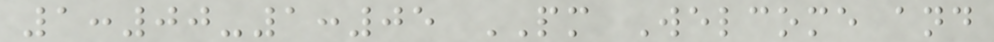1:00-1:05 PM Welcome and
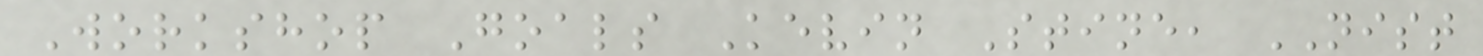Workshop Goals Kevin Stine, NIST
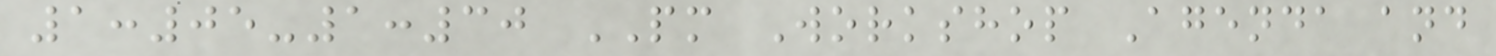1:05-1:30 PM Workshop Agenda and
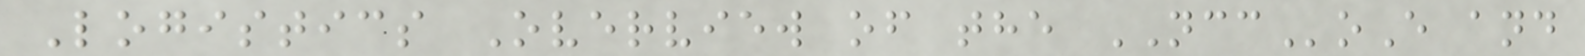Logistics Overview of the NCCoE and
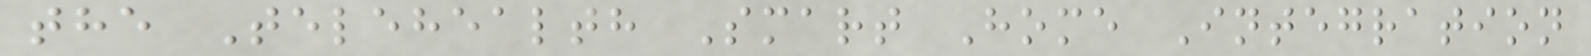the Telehealth Smart Home Integration
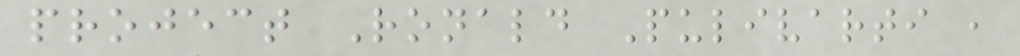project Ronald Pulivarti ,
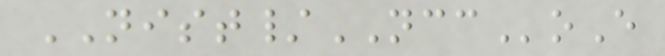NIST/NCCoE
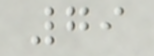79
